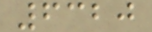6320
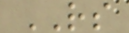RS
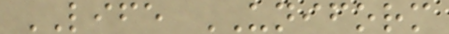LIFE UNIFORM
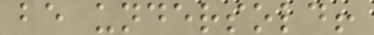be undersold!
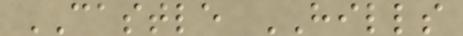CASTLE HILLS
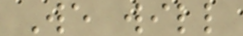We will
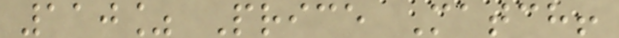110% Price Match!
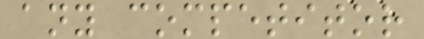any competitor
